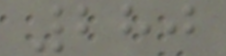280
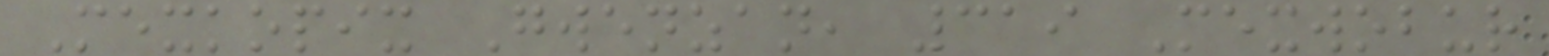Mexkopix Gwenzan, 319 Mexwobur
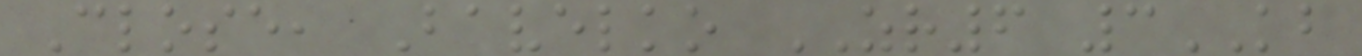Close, Bavelko ZR6 3KB
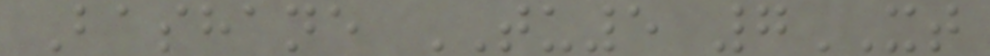Bashane TU5 7XT
